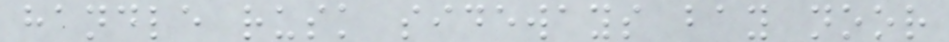handle rusk sideways bay noor
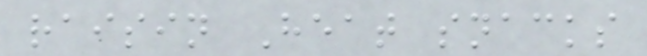raisin Heat snacks
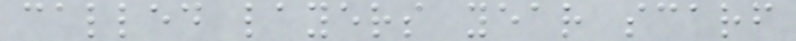called layers year scarf
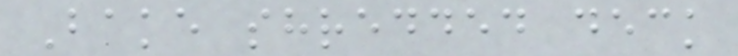Bake shredded deck
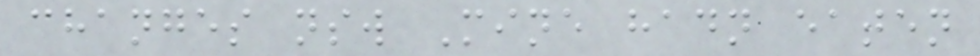changes nsw Mine hadn eaten
